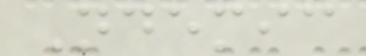Ndemic
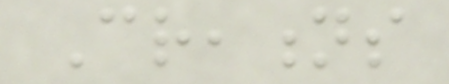Creations
